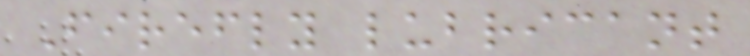Firefly lubricant
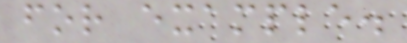for example.
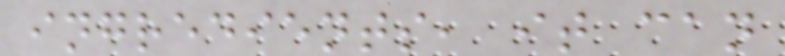ingredients, it can
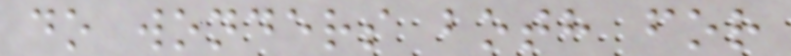do wonders both for
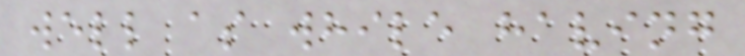well as while having
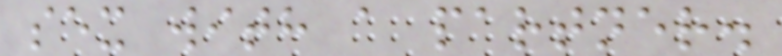sex with a partner.
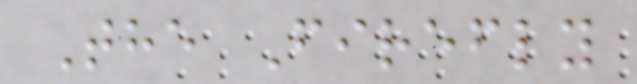The Firefly
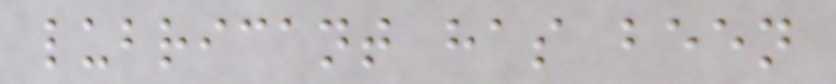lubricant has been
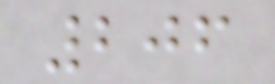206
